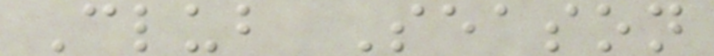Club Season
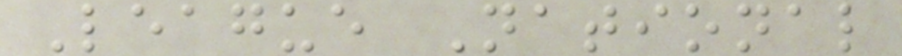League National
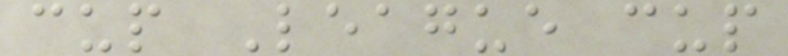cup League cup
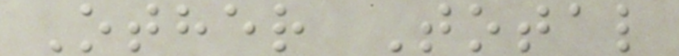Other Total
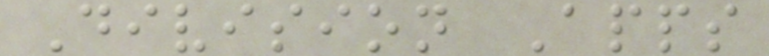Division Apps
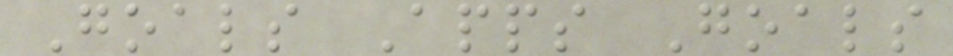Goals Apps Goals
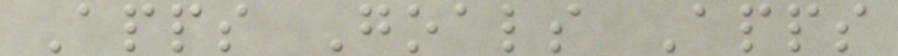Apps Goals Apps
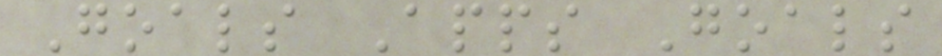Goals Apps Goals
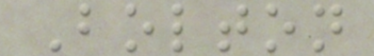Bolton
